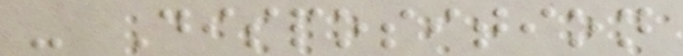- Disposition
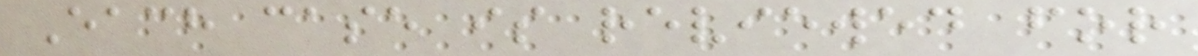Each case is reviewed for
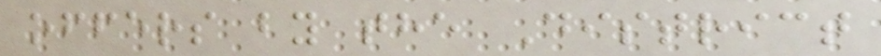offers by the District
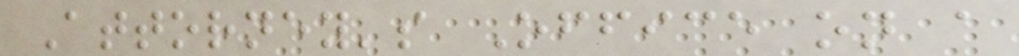Attorney's Office on a
